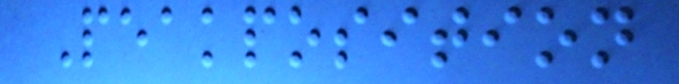Peakposition
